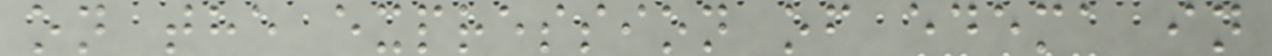on the expression of edema in
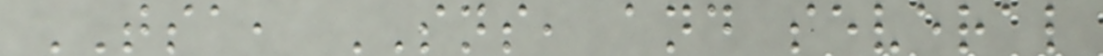TSA, SNS, and several
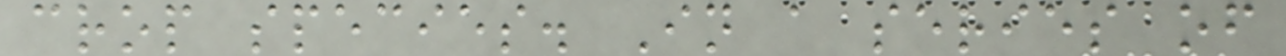crop species. In a series of
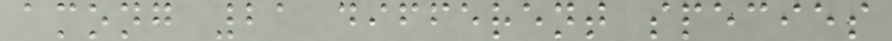among 21 different species
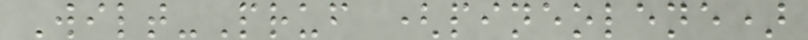Wilt-Pruf (pineolene)
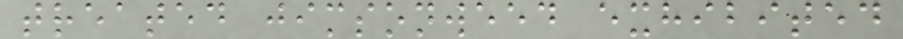treated jimsonweed exhibited
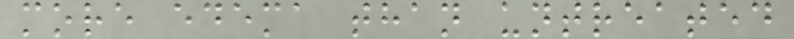more edema than untreated
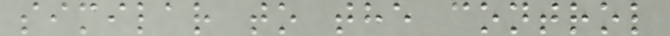similar to the control
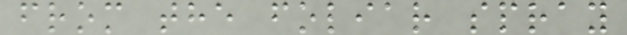from the foliar spray
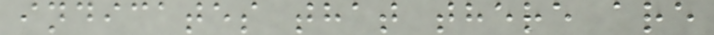indicates that there are
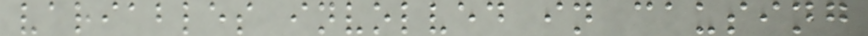variables involved in causing
